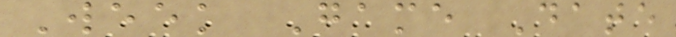Week Game Date
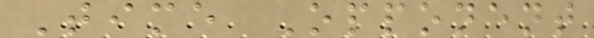Time Opponent
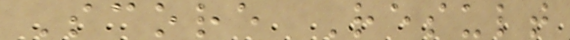Score Result
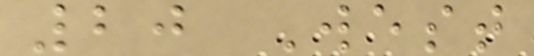20 West
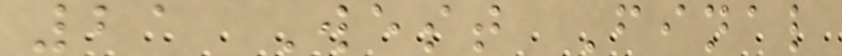21 West Final
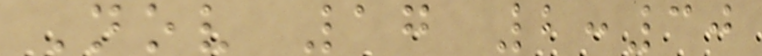Nov 17 2:30
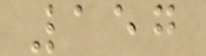157
